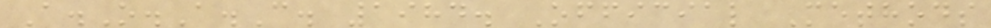A.O.A.C. 1984. Official Methods
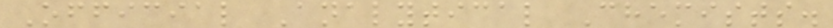Official Analytical Chemists.
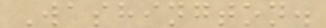Washington.
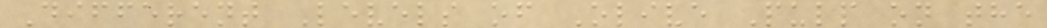Different Levels of Olive Pulp on the
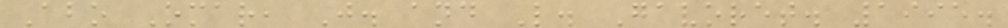Abo Omar, J. and L. Gavoret. 1995.
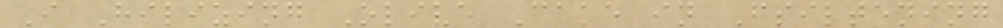I Hilizing Olive Cake in Fsiltening
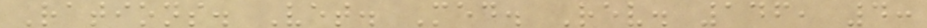Rations. Vet. Med. Rev. 146, 4:
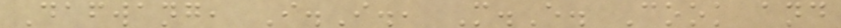Dafwang, I.I., M.E. Cook and
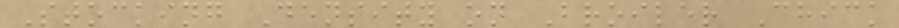Stocking Density on Broiler Chick
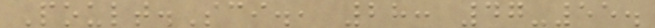Poult.Sci., 28: 47-55.
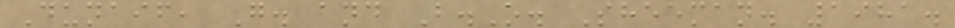Dunaif, G. and B.O. Sheeman. 1981.
